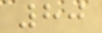80
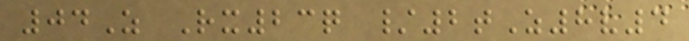04Z Rx23q /2tZ8v4
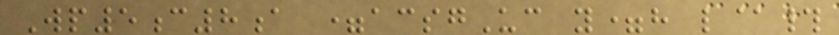Wp5c8a =acsgUc y=h l@#
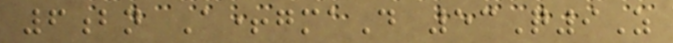6bn A+gmaD 53Q9Z
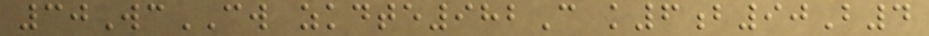30WcCW zkdte982C k6b90B4
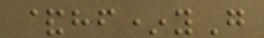&hf*yG
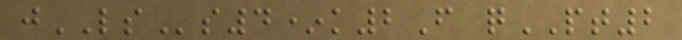jLSs4*k2F qPT2
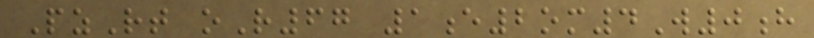PzRt oR67 1e2om4W0h
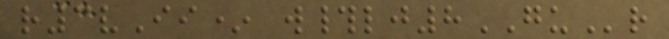r3vIi* w#lj8GUr
